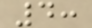4:
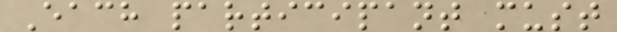Each participant must
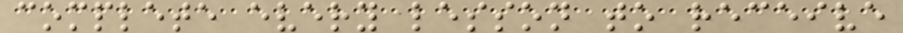complete every lesson to receive
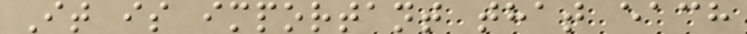It is important that each
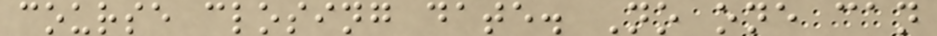course closing date. No one can
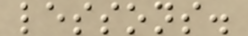lessons.
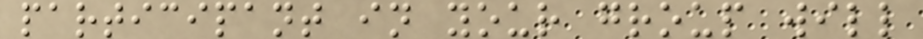participant in your group will
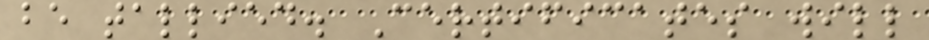be tallied. Certificates will
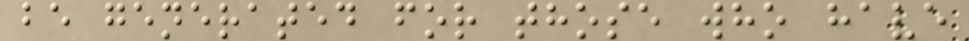be generated for those who have
